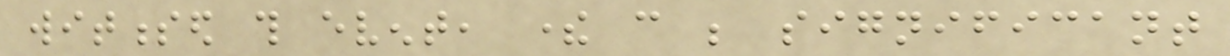witnessed this event, there can be significant
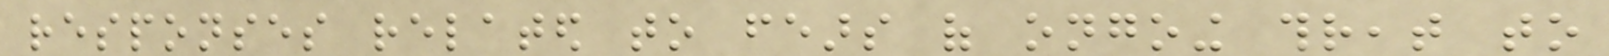responses related to fears of ongoing threat to
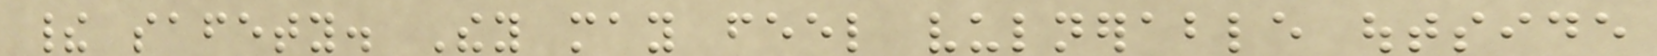their safety. They may feel vulnerable outside
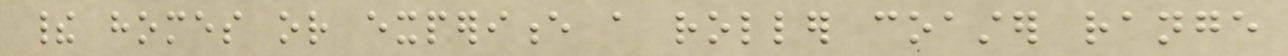their homes or experience a roller coaster range
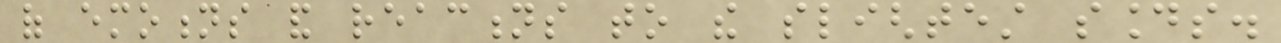of emotions and reactions to the slightest sounds.
